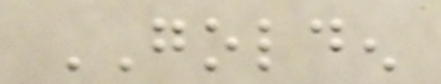GOLDEN
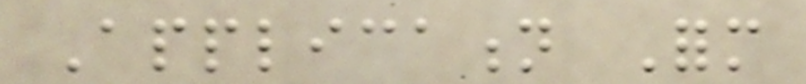Application Form
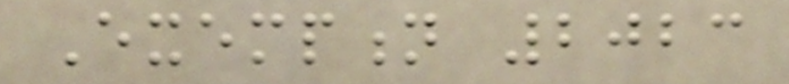Exemption 2023
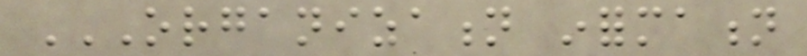ORGANIZATION INFORMATION
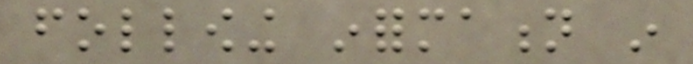following information in
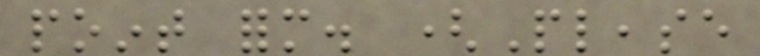point form. (Please
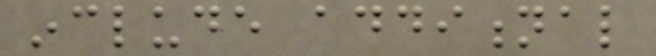include additional
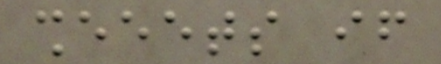sheeets if
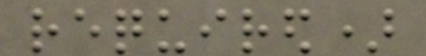required)
